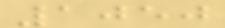1050
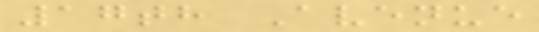17th Avenue
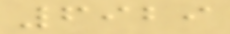6929
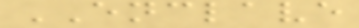ENCLAVE
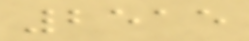2515
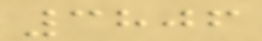3806
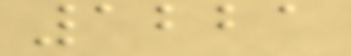1221
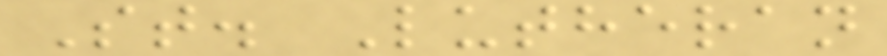St. Lutheran
